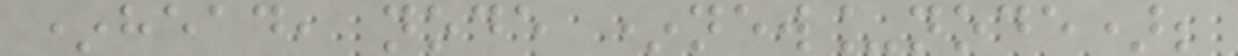*head, node *new_node);
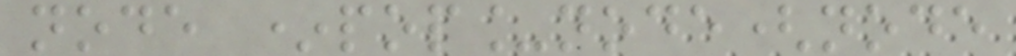node *pop_node(node
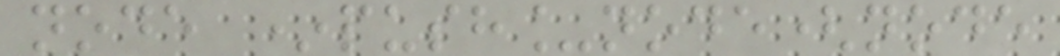node *push_node(node
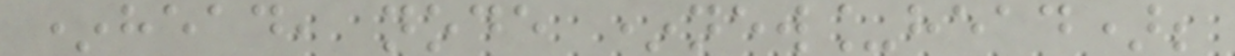*head, node *new_head);
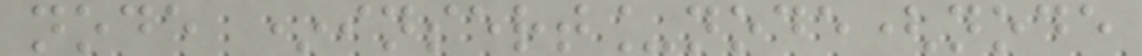node *insert_node(node
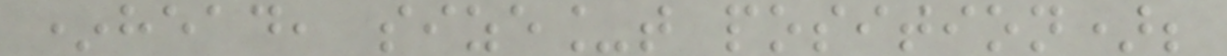*head, size_t position);
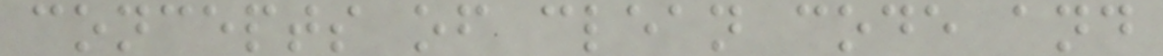concepts of clean code and
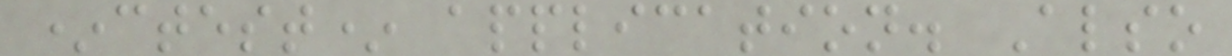*ctest* application. Also
